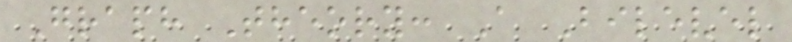Graph Theory: A Bilevel
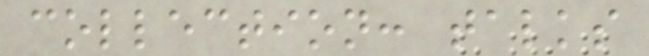collection: talks
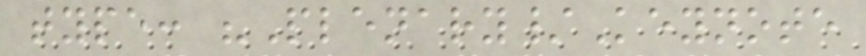type: "Plenary/Keynote
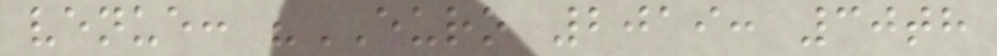venue: "EURO 2019: 30th
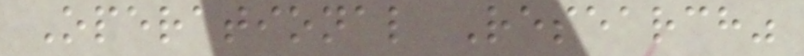Operational Research"
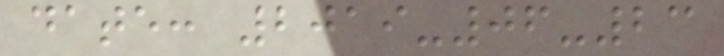date: 2019-06-23
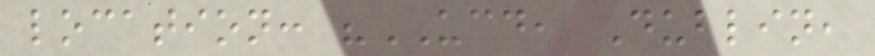location: "UCD, Dublin,
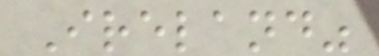Ireland"
